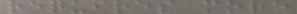requires more
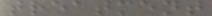treatment
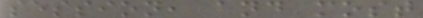session, and most
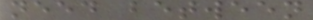need between
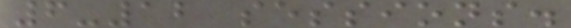6-12 sessions.
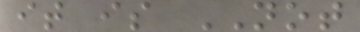it is NOT
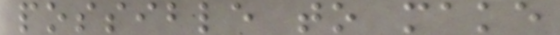possible to make
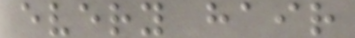every hair
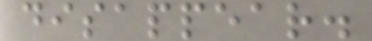disappear.
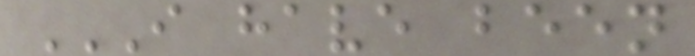I HAVE BEEN
